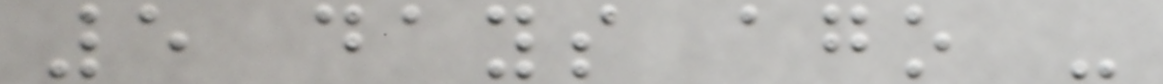5 days ago -
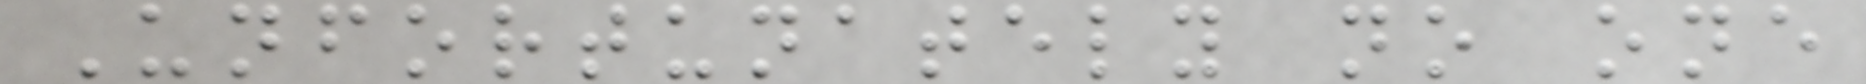Unfortunately no one
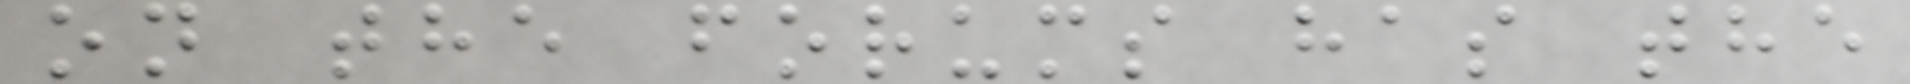on the forums has the
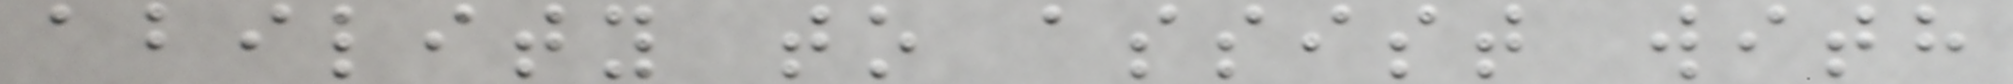ability to assist with
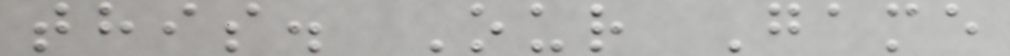this. Our Game
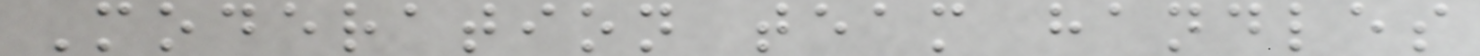Moderation team handles
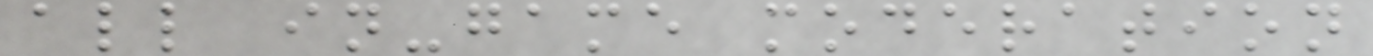all in-game moderation
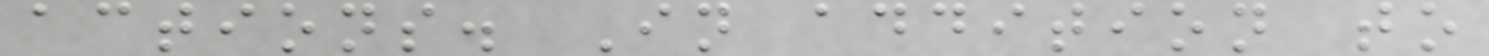actions. In addition to
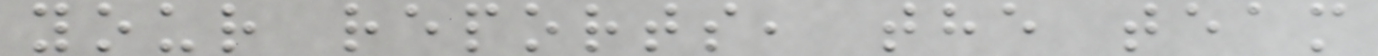your reports, the team
